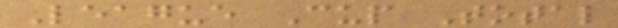League Cup Total
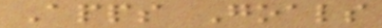Apps Goals
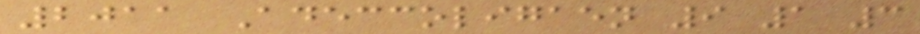2011 Adeccoligaen 9 1 3
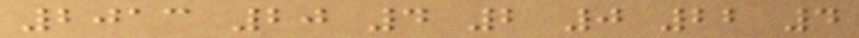2013 20 4 2 0 22 4
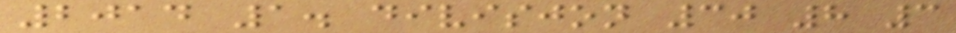2014 1. divisjon 30 8 3
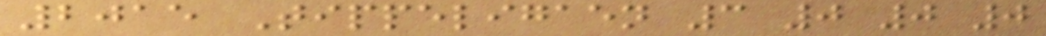2015 Tippeligaen 3 0 0 0
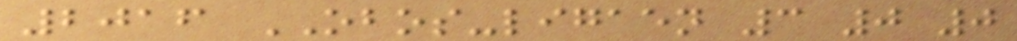2016 OBOS-ligaen 3 0 0
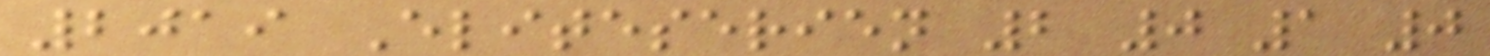2019 Eliteserien 2 0 1 0
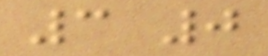3 0
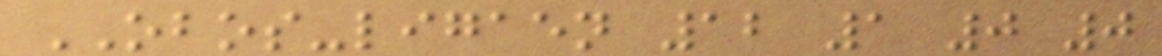OBOS-ligaen 12 1 0 0
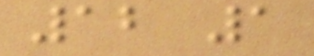12 1
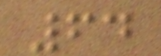64
